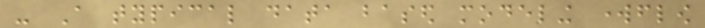- A typical data based modeling workflow
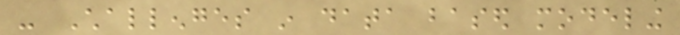- Challenges in data based modeling
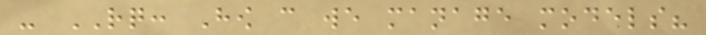- RQ: How can we manage models?
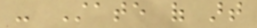- State of art
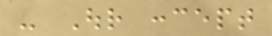- Our concept
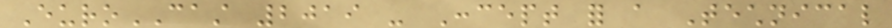EuroCAST 2019 - Concept for a Technical
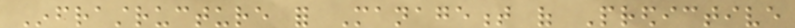Infrastructure for Management of Predictive
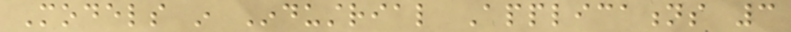Models in Industrial Applications 3
